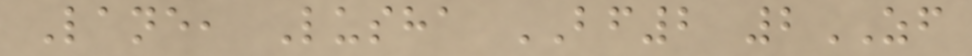Lane, Lusha BF2 2ZF
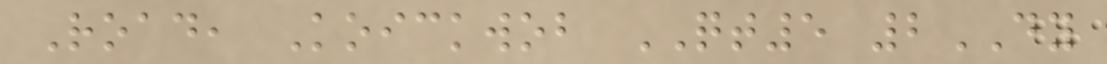Road, Koickwob QT5 2DY
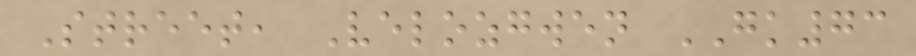Street, Velozgwen GK73
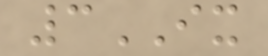3IX
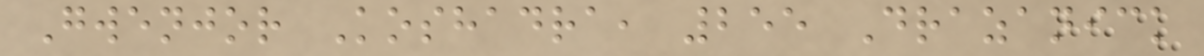Gwenjor Koshadra, 255 Drazanick
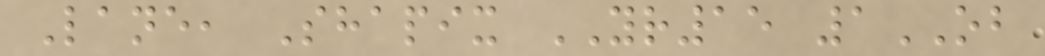Lane, Shapix YR15 1OB
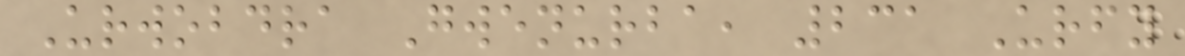Urwobdra Gwenurba, 231 Urfy
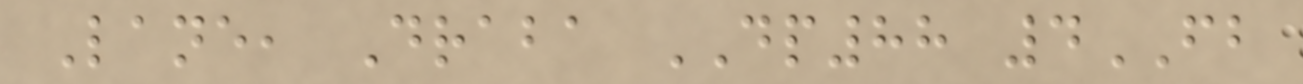Lane, Draba DP88 4FB
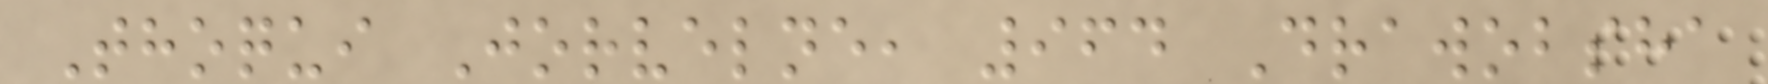Thoqui Jorvelne, 964 Drawobsha
